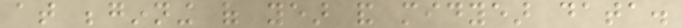at beginning of year and midyear data.
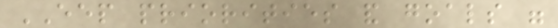EEP priorities and goals were
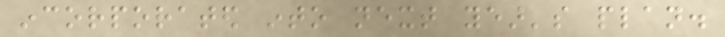incorporated into next year's plan.
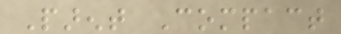Parent Compact
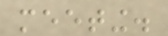meeting.
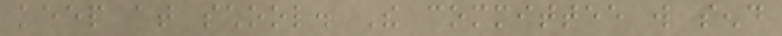keep at school. The committee will send
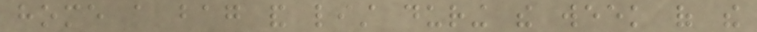home a bag and list during the week of the
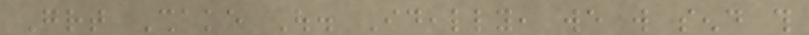Great Shake Out. Ideally, we will send this
